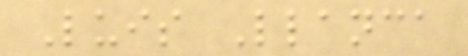Luis Llanca
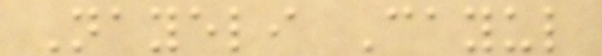Nayeli Cayul
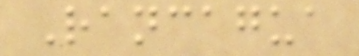Rancagua
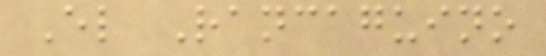El Rancaguino
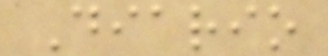Diario
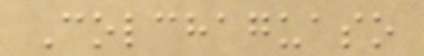Colchaguaso
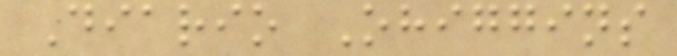Diario Ohiggins
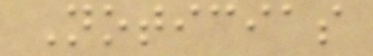Noticias
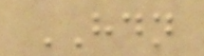HDN
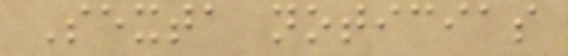Sexta noticias
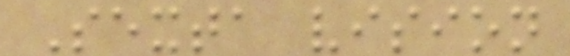Sexta vision
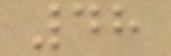48
